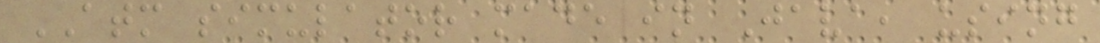ATM simulator made in Java, using
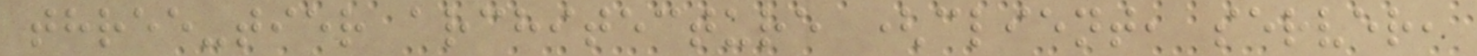three-tier architecture (client, server,
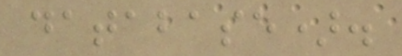database).
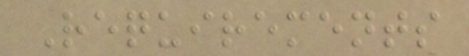Requirements
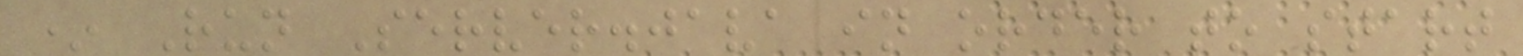* Run Server.java in order to start
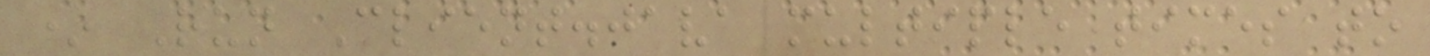* Run Client.java multiple times to
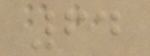64
